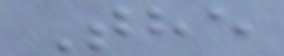The
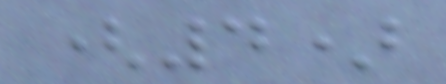(4)
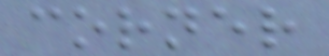corner
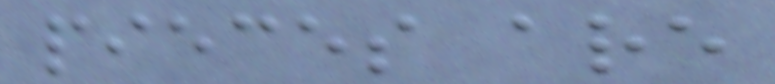pieces are
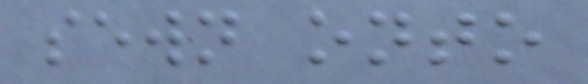sewn onto
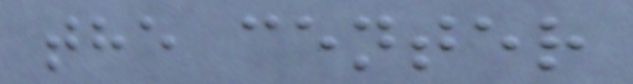the center
